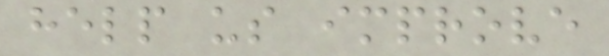help us improve
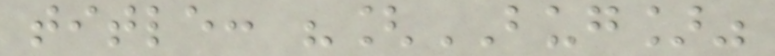title: "[BUG]"
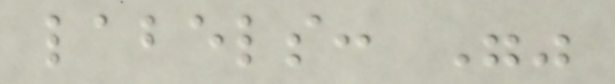labels: ""
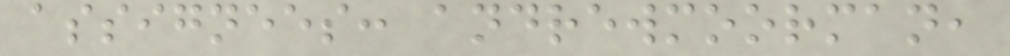assignees: andrewmoorman,
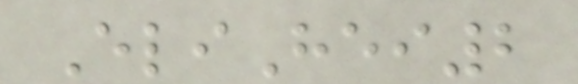EliHei2
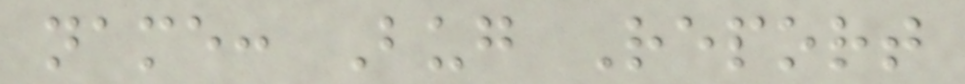name: Bug Report
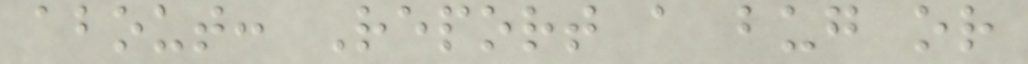about: Report a bug or
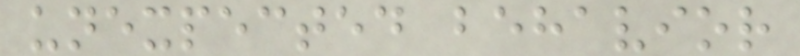unexpected behavior
